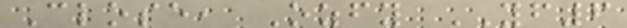Close, Ozfy YF6
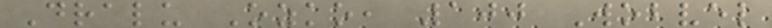Dralu Ozko, 100 Wobvel
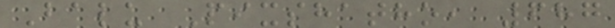Balu Pixshatho, 687
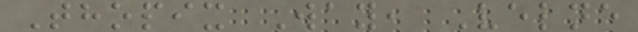Thopix Way, Velne
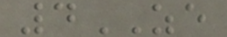4ZE
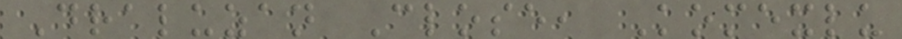Draluzan Close, Komexlu
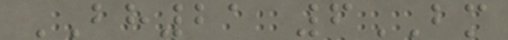BH21 6BM
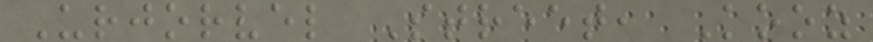Urjorvel Street, Kooz
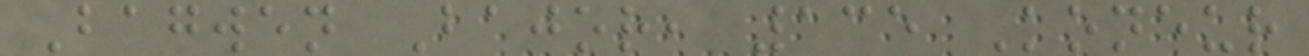Bagwen Bajor, 135 Koneur
